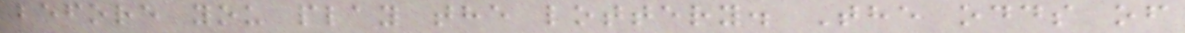before you play the lottery. The odds of
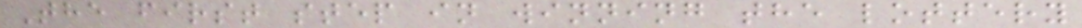The first step in winning the lottery
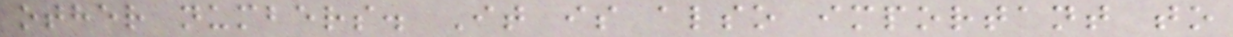other numbers. It is also important to
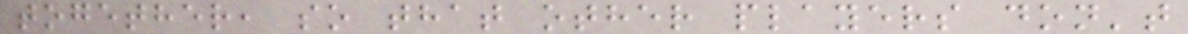together, so that other players don't
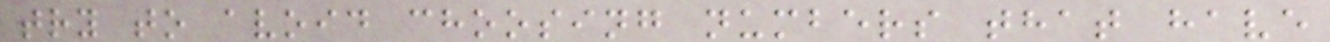try to avoid choosing numbers that have
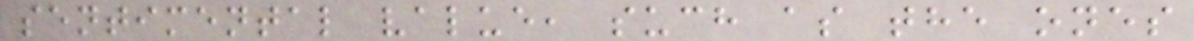sentimental value, such as the ones
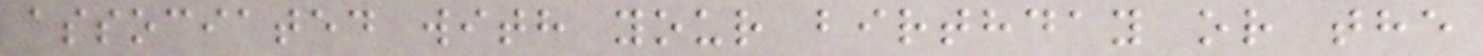associated with your birthday or the
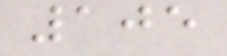105
